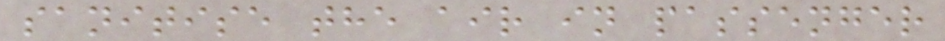sanitise the air in passenger
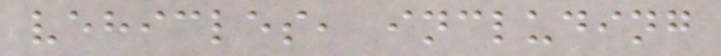vehicles, including
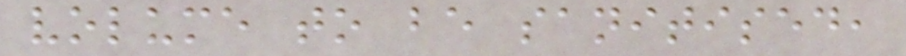volume to be sanitised,
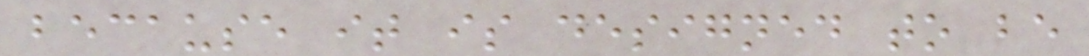because it is designed to be
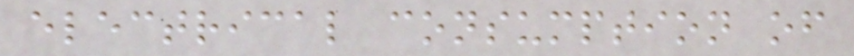electrical consumption of
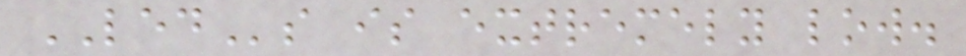LEDs is extremely low.
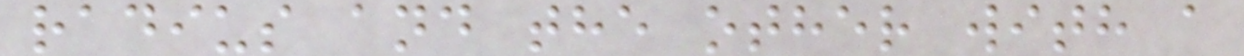radius and the other with a
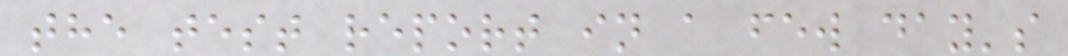the test report in a few day's
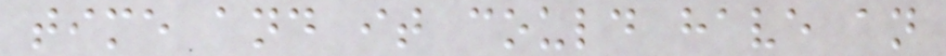time and it could have an
